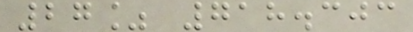27% 718.303
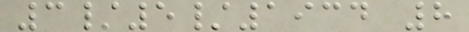3/5/1934 8
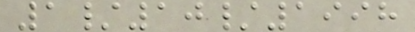1/10/1998
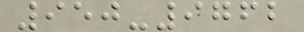950-9762
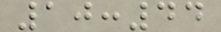10:44
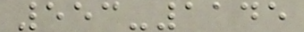553-1145
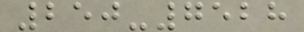250-7528
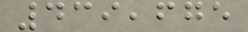439,675
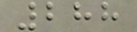288
